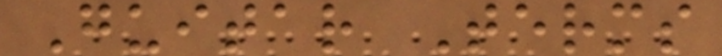Guitar Terms
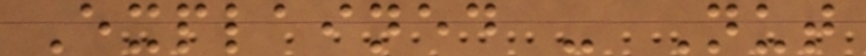Explained - Nut
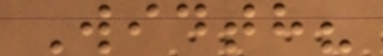Width?
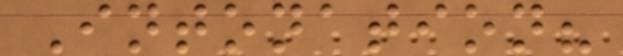Intonation?
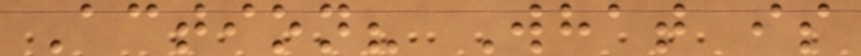Action? What is
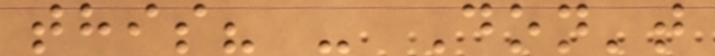this? - Don't
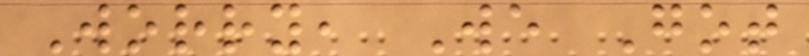Worry, We Got
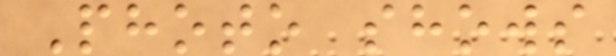Photo shows
